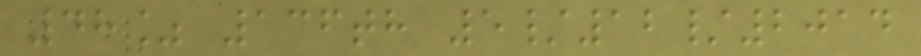48% 136th 5/12/2014
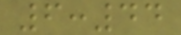6:44
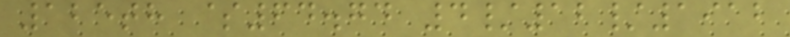125th $64.74 4/12/1912
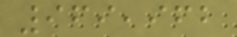969,962
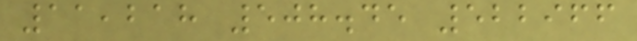11,218 508.45 522966
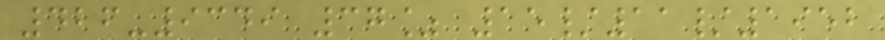426-9349 37% 15/11/1952
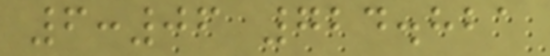6:06 724.821
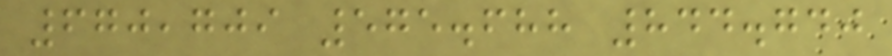670,709 575.688 844.740
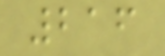216
